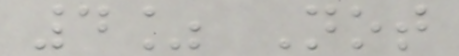4% Not
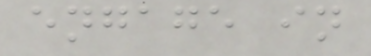engage in
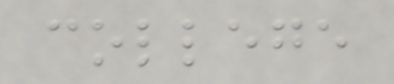college
